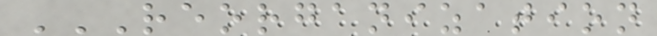REORGANIZATION
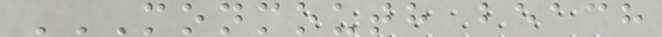MONMOUTH BEACH
